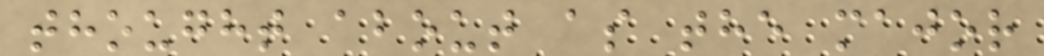thought about as the major
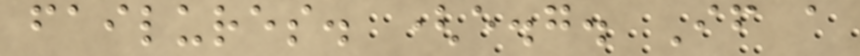failures. (e.g. If a
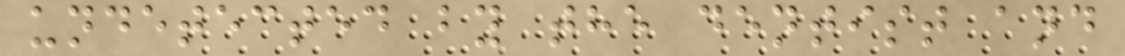undetected by the dentist and
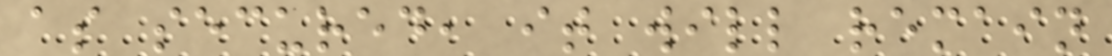as secured, it will remain
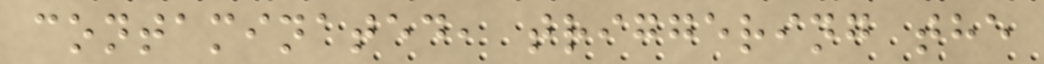contaminated, triggering the
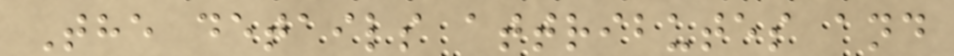The details attributes and
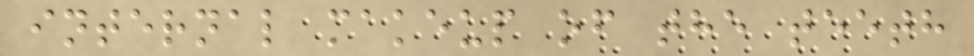internal makeup of the teeth
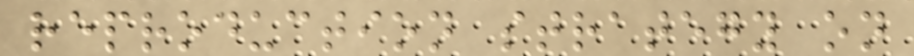reproduction strategy on
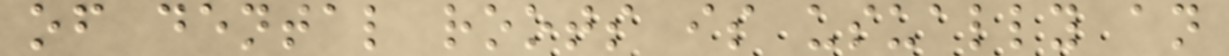of dental roots is usually an
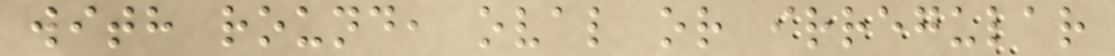with round, oval or irregular
